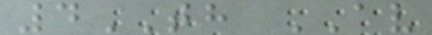4TH AV
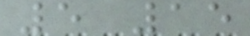5 15
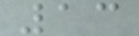13
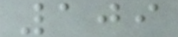109
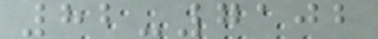82-7102
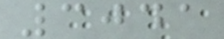3041
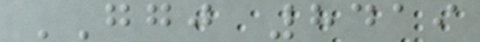GGJ 8419
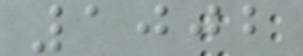1002
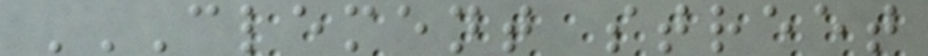CLEMENT STREET
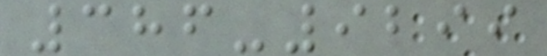386-9299
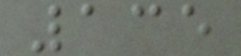135
